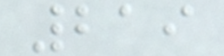219
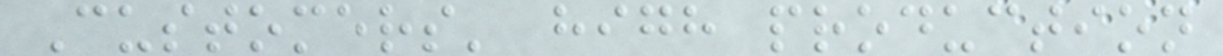Customers' high production
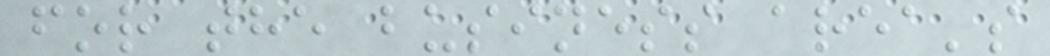for the business area's
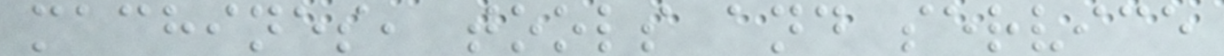machines, tools and service
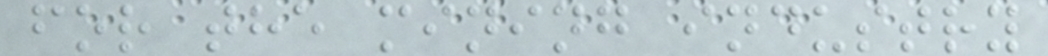for the mining industry
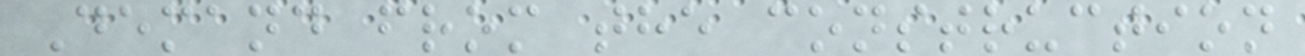Demand from the construction
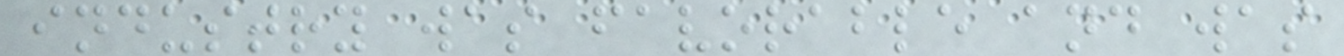industry was favorable and was
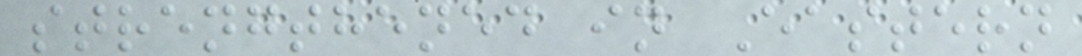strengthened in Eastern
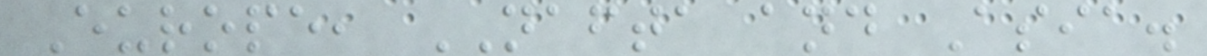Europe, NAFTA and Asia.
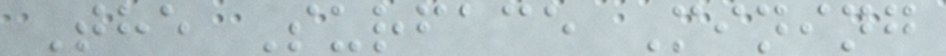The Surface Mining
